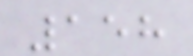158
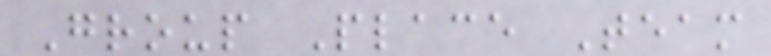Group Place Team
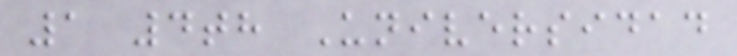1 4th Universidad
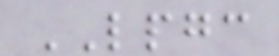LPGC
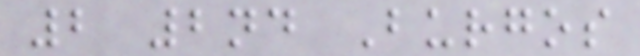2 2nd Burgos
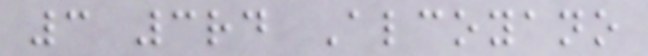3 3rd Alcoyano
